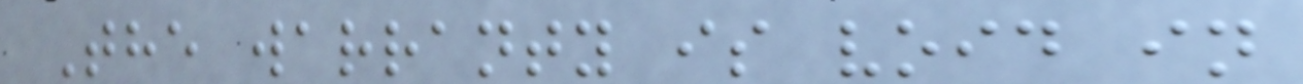The warranty is void in
